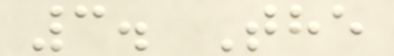3. The
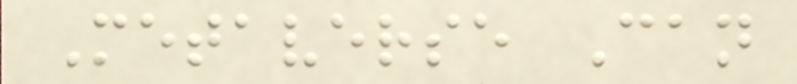Metaverse Can
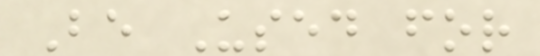Be Used for
